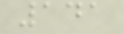141
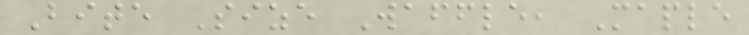Bite Size Waffle, Maple
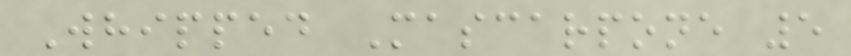Whipped Mascarpone 5
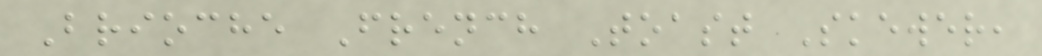Brioche French Toast Skewer,
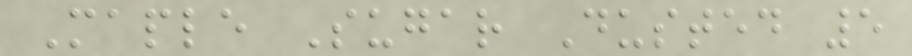Maple Sugar Dusted 5
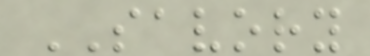SAVORY
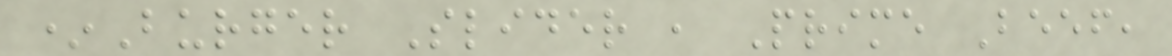*Burger Slider , Prime Beef,
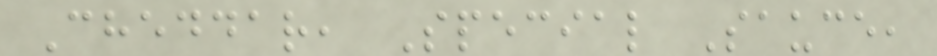Cheddar, Special Sauce,
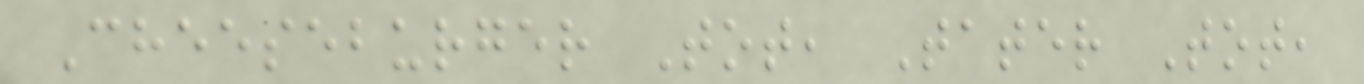Cheeseburger Tot, Tater Tot,
